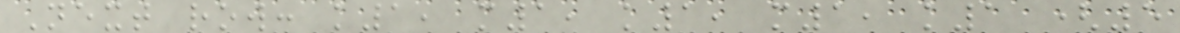Next row: k1, m1, k1, m1, k1 (5
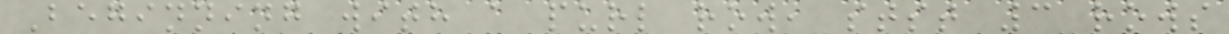Beginning with a purl row, stst 3 rows
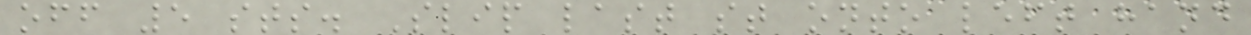off 5 sts. Slip last st onto left hand
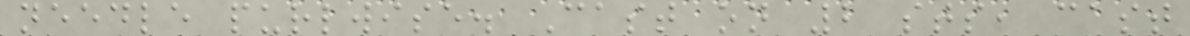needle purlwise. Cast on 2 sts, cast
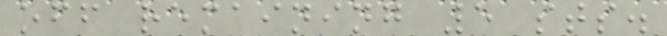off remaining 5 sts.
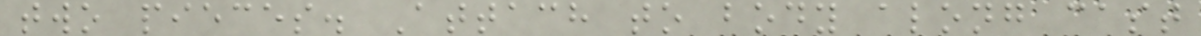two pieces. Attach to body along cast
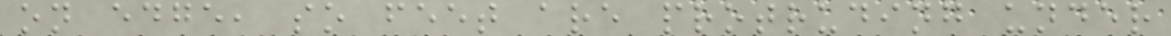on edge, so feet are protruding under
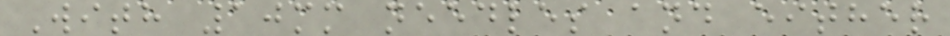With 10mm needles and either
